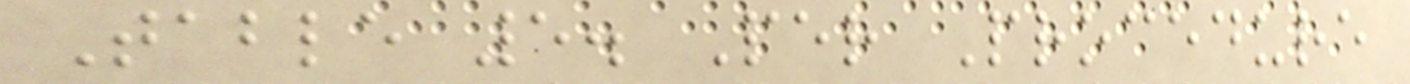Table 5. Per Procedure
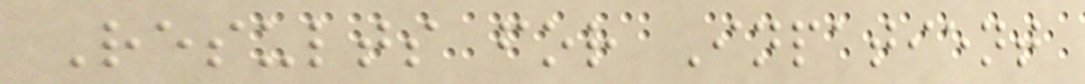Results for Inpatient
